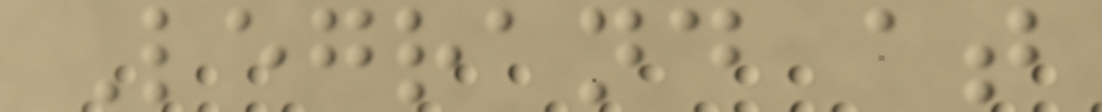Legrand at
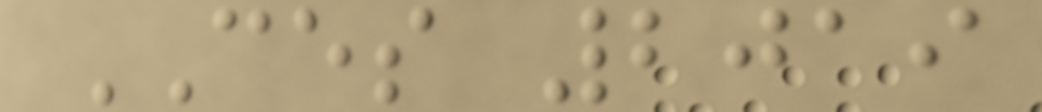CES 2019
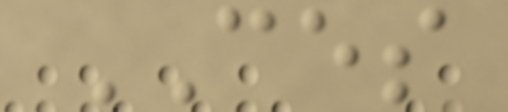CES
